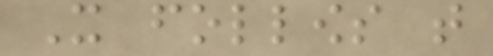It follows that
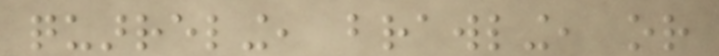quarreling, brawling, or
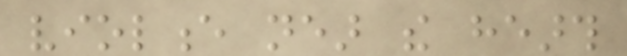violence near the hearth
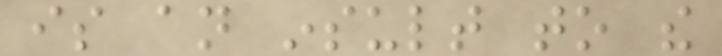is an insult to the
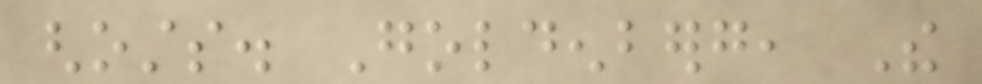ghosts. Goldenberg, The
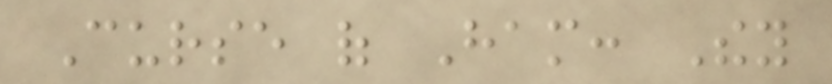Curse of Ham: They
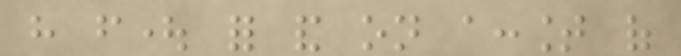have fought for and on account of
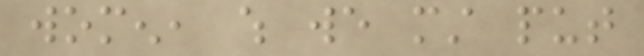women, which we must put
